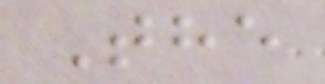The
